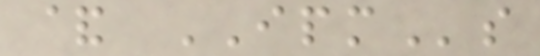& IPMs
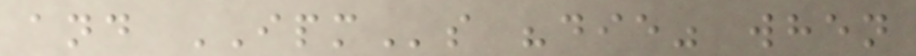and IPMs "die" when
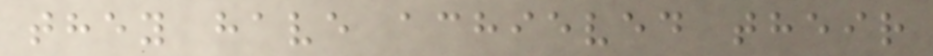they have achieved their
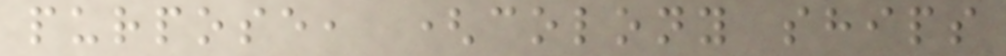purpose, (colony ships
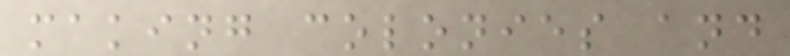making colonies and
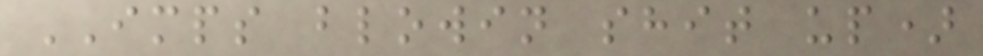IMPS blowin shit up)
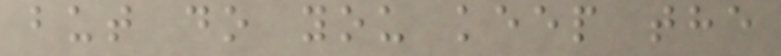but do you keep the
